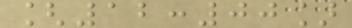[12:00]
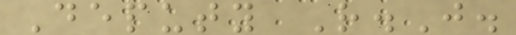Deputy R.J.
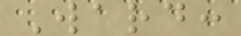Ward:
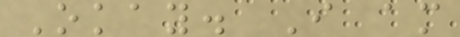Okay. I am
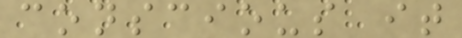conscious it
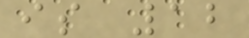is 12
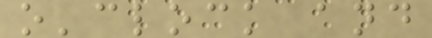o'clock and
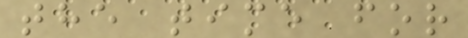the time for
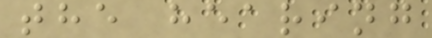the hearing
